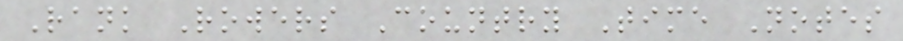Rank Rowers Country Time Notes
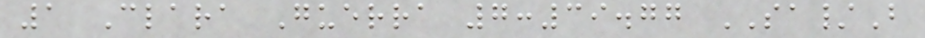1 Clara Guerra 7:39.77 SA/B
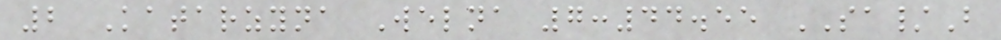2 Katarzyna Welna 7:44.55 SA/B
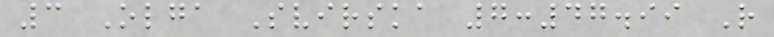3 Olga Svirska 7:47.99 R
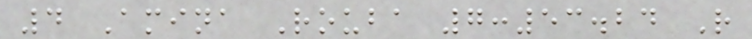4 Amina Rouba 7:53.24 R
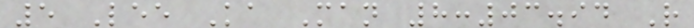5 Lee Ka Man 8:03.94 R
